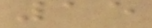15
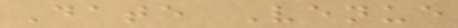Date Venue
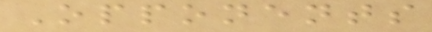Opponents
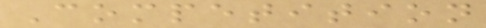Competition
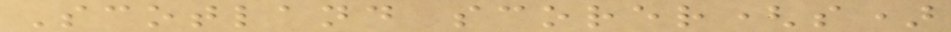Scotland scorer(s)
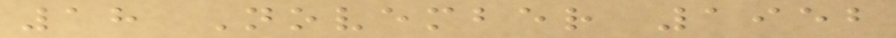18 November 1952
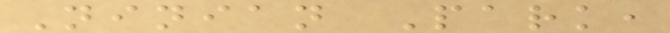Ninian Park,
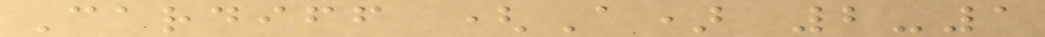Cardiff (A) 2-1
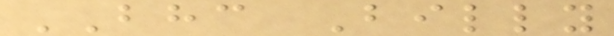BHC Billy
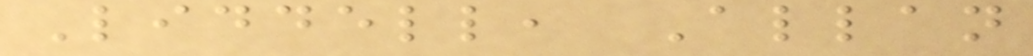Liddell, Allan
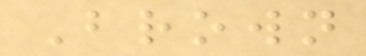Brown
